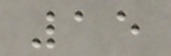15
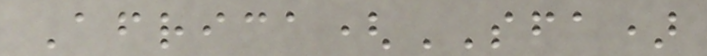Africa(SFA)
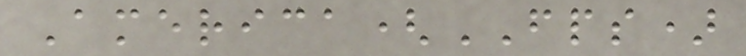America(FPS)
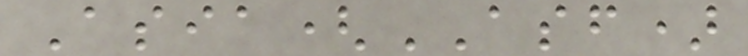Asia(ASF)
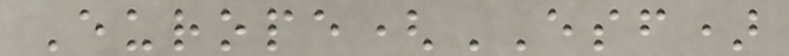Europe(ESF)
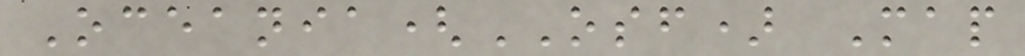Oceania(OSF) Map
